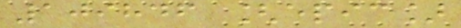109846 [epic]
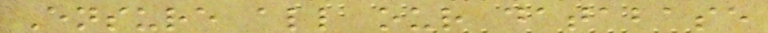Ensure all our database
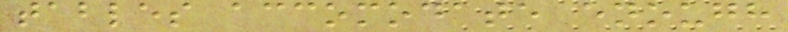tables accomodate enough
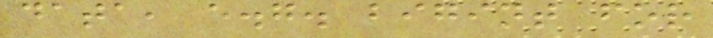data, e.g. bigint for
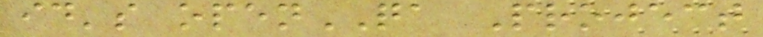id's openQA Project
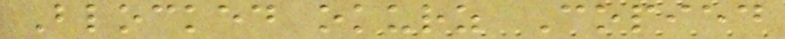Blocked okurz Copied
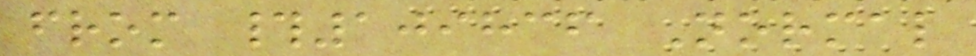from #109836 Normal
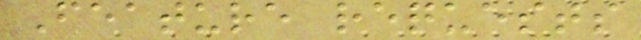Feature requests
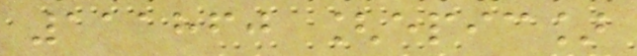111860 [epic]
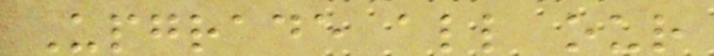Upgrade all our
